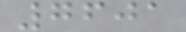7601
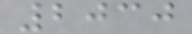2030
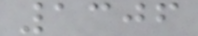1306
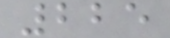225
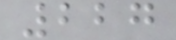227
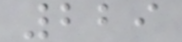229
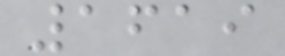1619
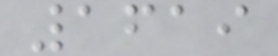1619
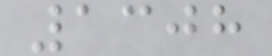1308
